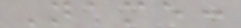Name:
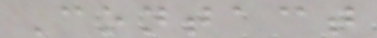Contact
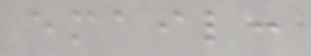email:
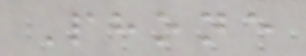Phone
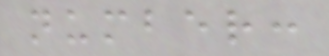number:
